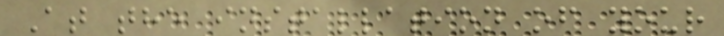At the installation of your
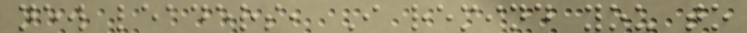new leaders, I remind you to
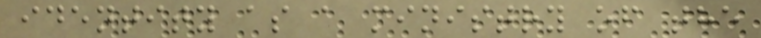identity as a ministry of the
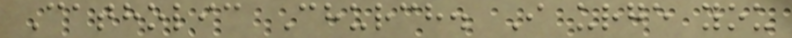Catholic Church. I urge you
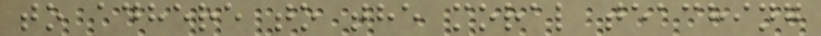to adhere to the moral teaching
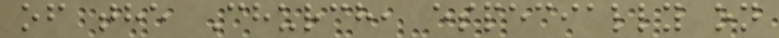of the Church, especially on
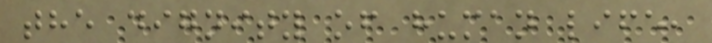the dignity of human life,
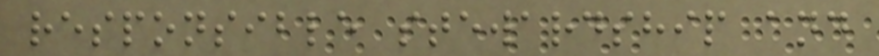responsible stewardship and
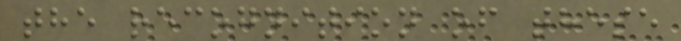the recognition of these
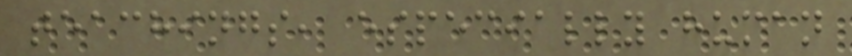teachings, especially human
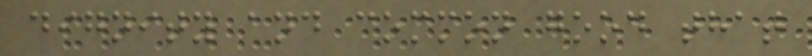dignity and common good that
